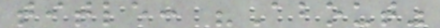title: "About"
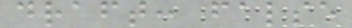draft: false
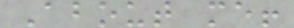About me!
